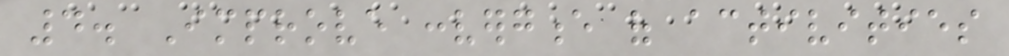4. Improve convergence of activities
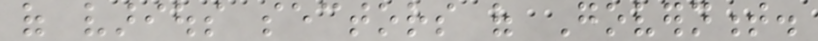of various sectors of Government.
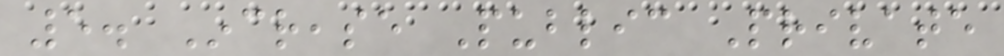5. Increase Public Private
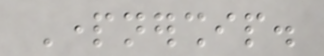Partnership.
